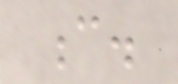c.
